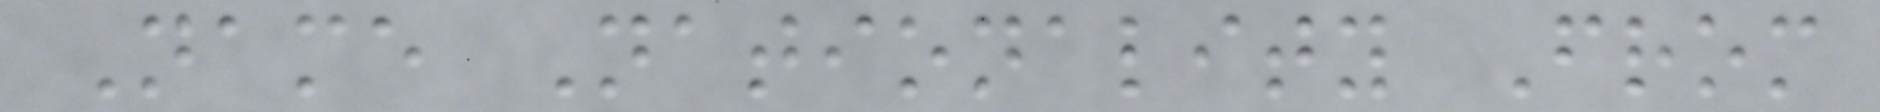Name Nationality From
